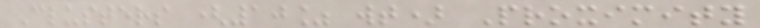Clusters (10% wt) Proximity
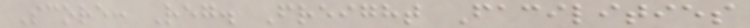Score: Reg. Freight Facilities
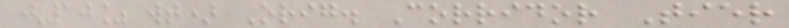(10% wt) Orig. Corridor Tier
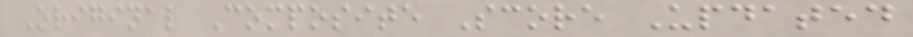Original Composite Score Updated
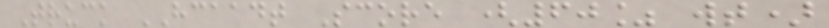Truck HCAADT Score (60% wt)
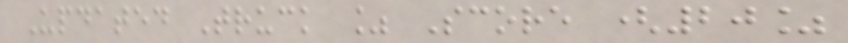Updated Truck % Score (20%
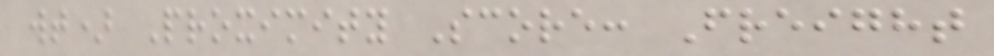wt) Proximity Score: Freight
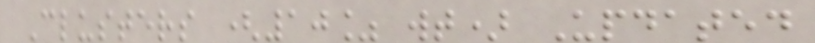Clusters (10% wt) Updated
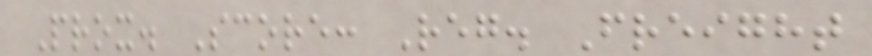Prox. Score: Reg. Freight
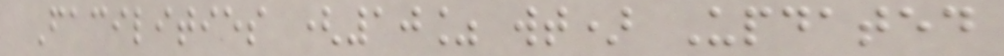Facilities (10% wt) Updated
